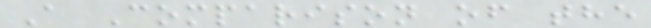A Comparison of the
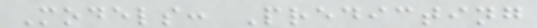Models: Predicting
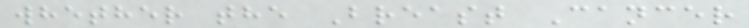whether the Breast Cancer
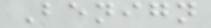Benign
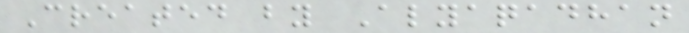Created by Alyaqadhan
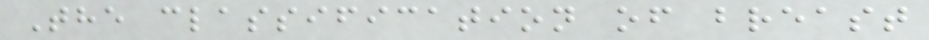The classification of breast
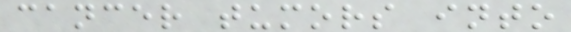cancer tumors into
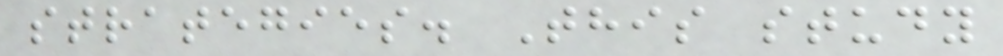strategies. This study
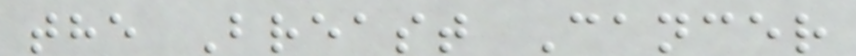the Breast Cancer
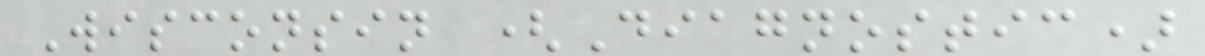Wisconsin (Diagnostic)
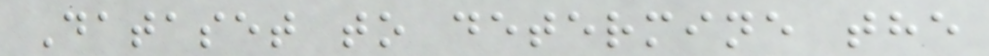Dataset to determine the
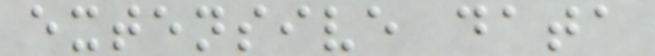extensive data
